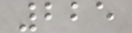225
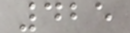425
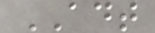ADT
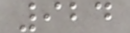924
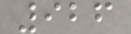926
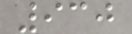930
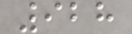928
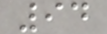94
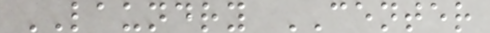LAUNDRY CENTER
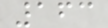163
